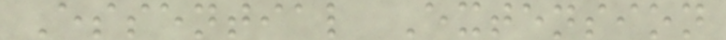Essential Extension
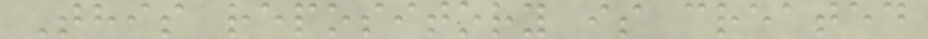This repository is created
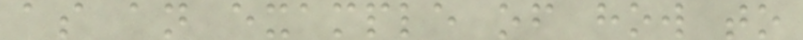as an example of how to
